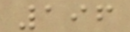196
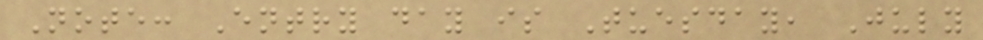Note: Entry day is Tuesday, July
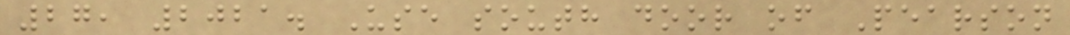27, 2021. Use south door of Pearson
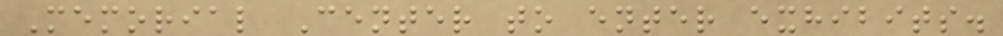Memorial Center to enter exhibits.
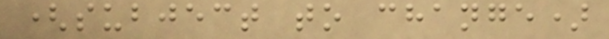(subject to change)
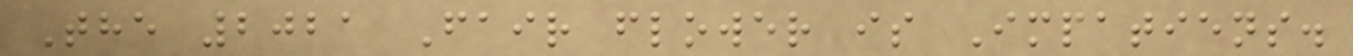The 2021 Fair flower is Impatiens.
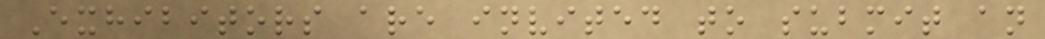Exhibitors are invited to submit an
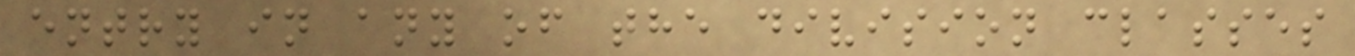entry in any of the division classes
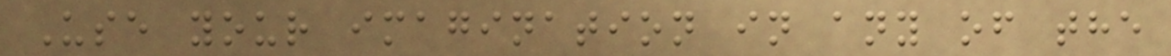Use your imagination in any of the
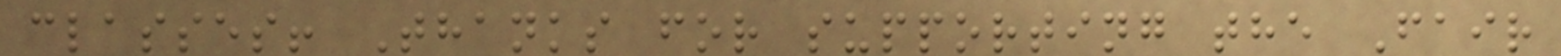classes! Thanks for supporting the Fair
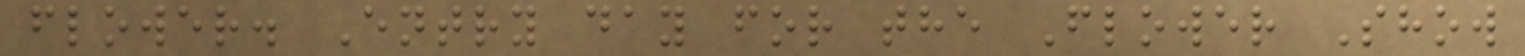flower. Entry day for the Flower Show
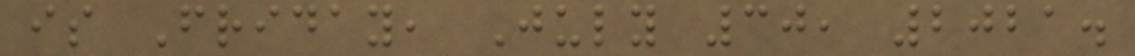is Friday, July 30, 2021.
